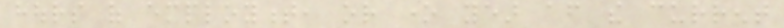hours of employment, or one year after the current
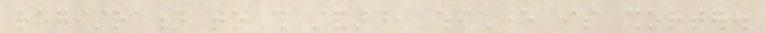registration to this standard, whichever is shorter.
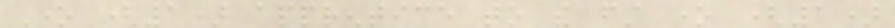One (1) apprentice to the first one (1)
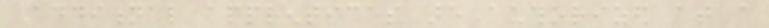Additional apprentices are authorized at a
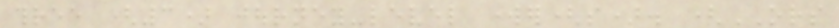three (3) journey-level worker(s). (ORS
